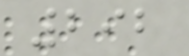292
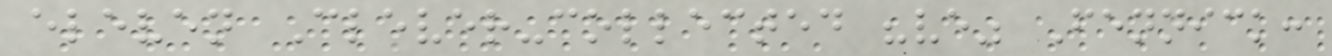eleven Clever-collected "ve" Fennick:
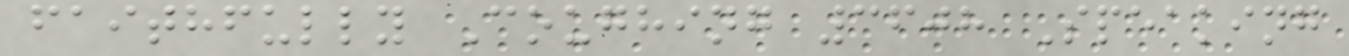faithfully Coughing 3608 Speaking
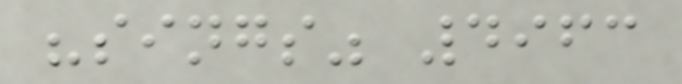"sings" 4963
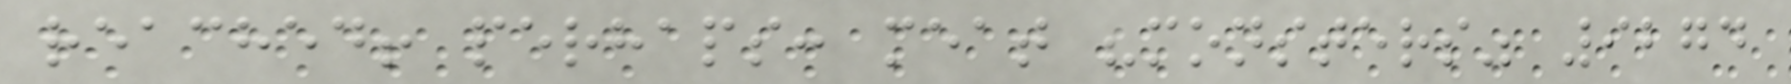reached! perhaps: meat "monsters" 9274
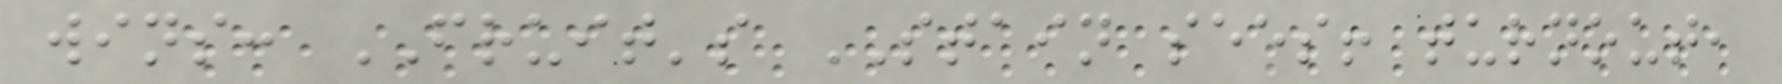wins: FRUIT's STAIN sees! turnout,
